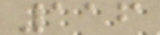116
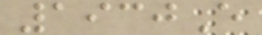1930E
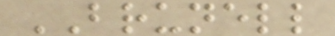BRUNELL
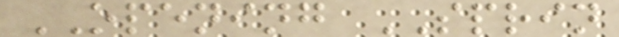OPENING SPRIN
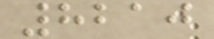8210
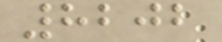8202
